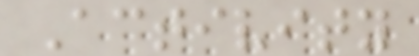Activity
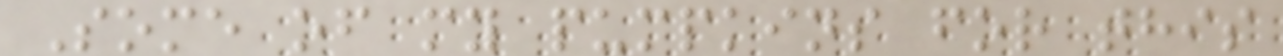Some of my pumpkins for this
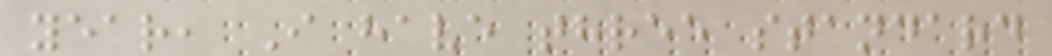year, I have three standard
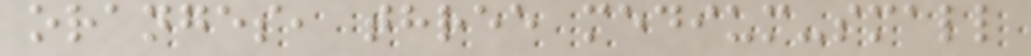oranges, three medium-small
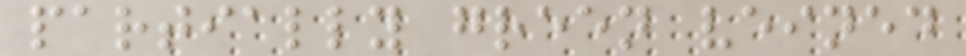partially green veined
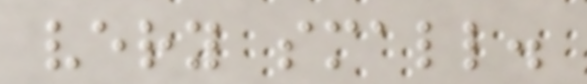very small.
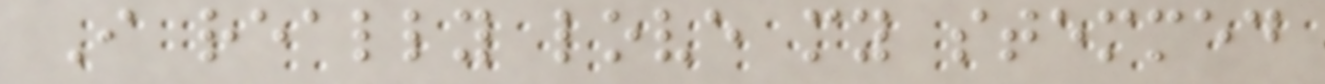I really love my stemmed
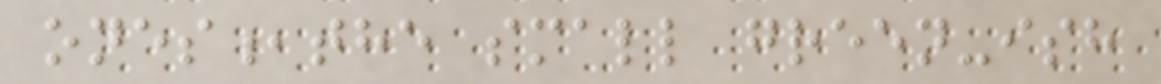ones,the small green-ish
